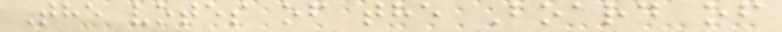The votes of the Board of
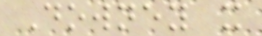Downey x
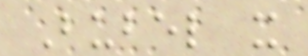Bubel x
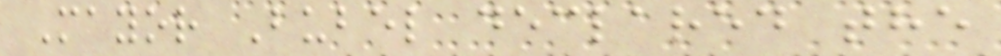Mayor Bubel declared the
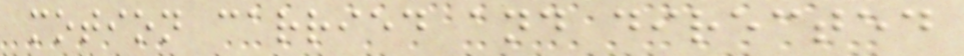motion carried and directed
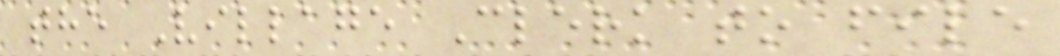the Village Clerk to file
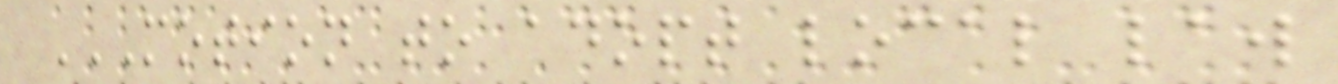MOTION TO ADOPT LOCAL LAW
